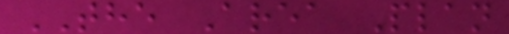THE Area Plan
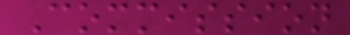Commission
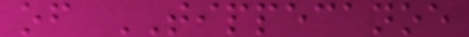of TIPPECANOE
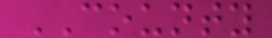COUNTY
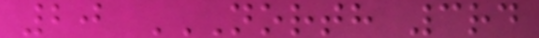20 NORTH 3RD
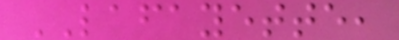LAFAYETTE,
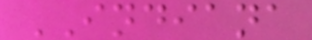INDIANA
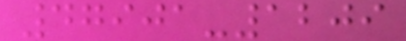47901-1209
